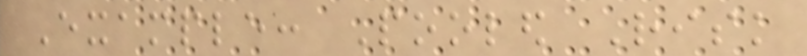Example: Pooled Risk
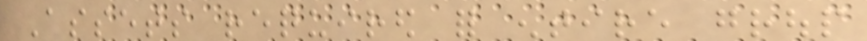Assets required for entire group
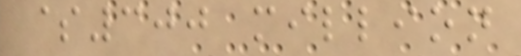$300 million
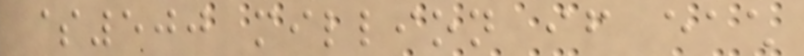$500 million if each
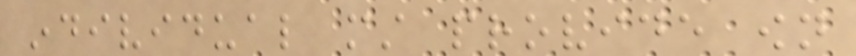individual must provide own
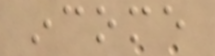income
